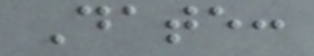Date:
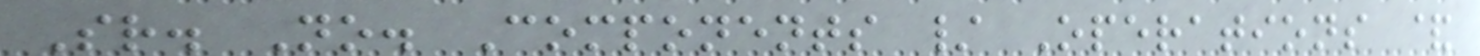Sr. No. Components / Operations &
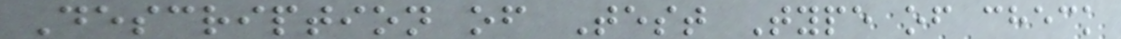Description of Test Type of check
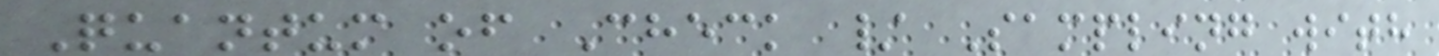Quantum of Check / Sampling with
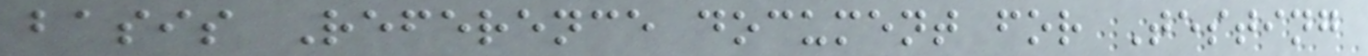basis Reference document for Testing
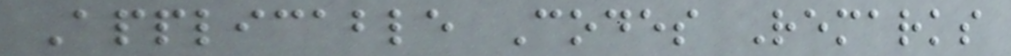Applicable Codes Remarks
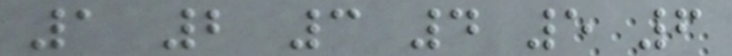1 2 3 4 5 6
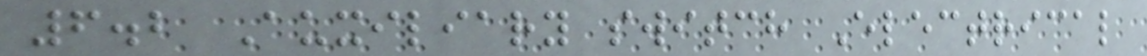6.2 Auxiliary switch Electrical
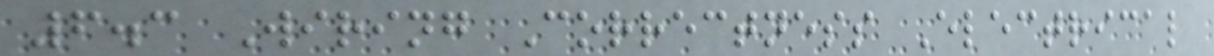6.3 Wiring Correctness Electrical
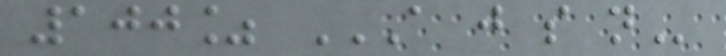100% A J S N
